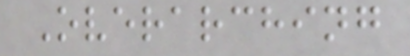Overarching
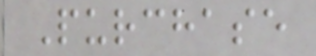Purchase
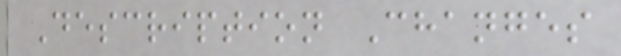Description Changes
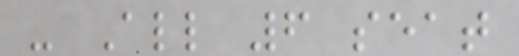- All 6 seat
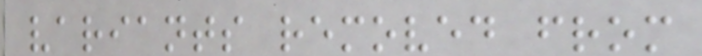variants removed from
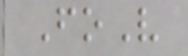FoV
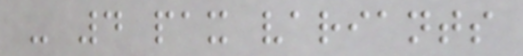- 4 pax variants
